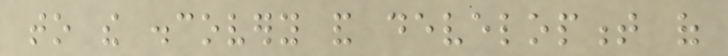to the discovery and development of
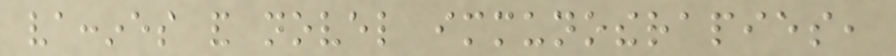vaccines and novel immunotherapies,
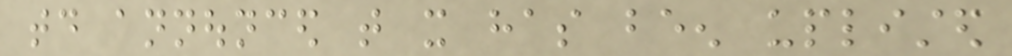today announced that it has been uplisted
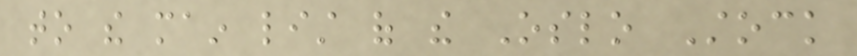to the main list of the Oslo Stock
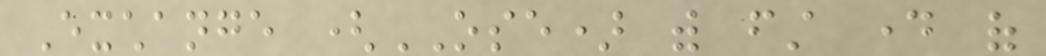Exchange (OSE) with first day of
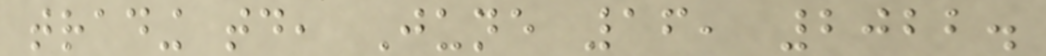trading today, June 16, 2022.
